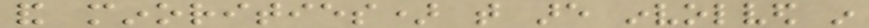and minorities) that are involved in
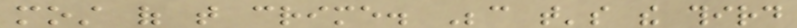most of that crime. Because that's the third
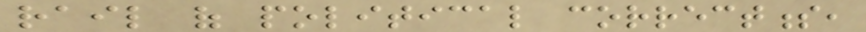rail of political correctness,
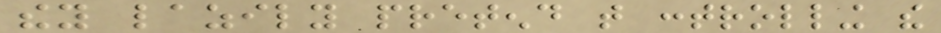they lazily pretend that controlling the
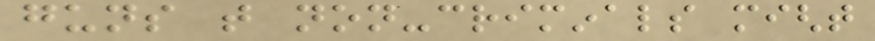guns that non-criminals might
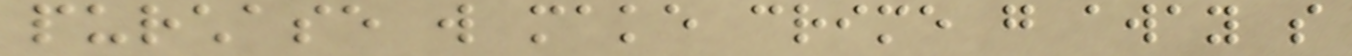purchase will make crime go away so
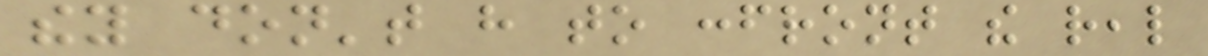they don't have to confront the real
